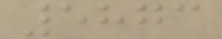5873
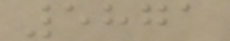5871
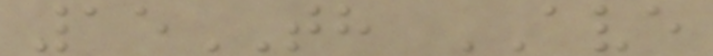15TH AVE
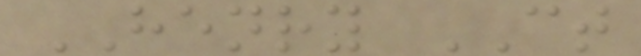HENRY CT
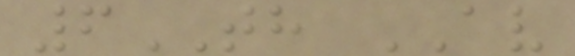6TH AV
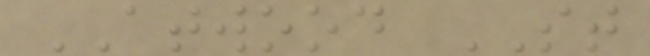ATWOOD ST
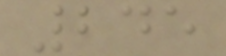245
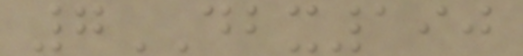7DBX190
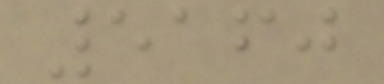5160
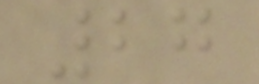27
